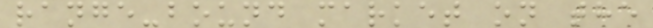range-bound market on the
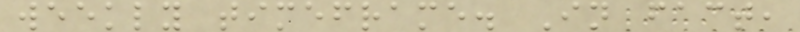weekly timeframe. In fact,
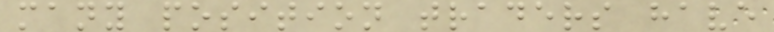many position traders have
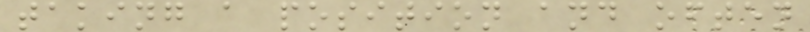taking a position and often
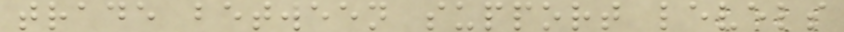trade between support levels
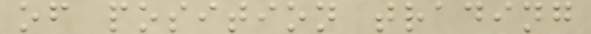of position trading
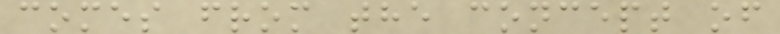comes from the concept of
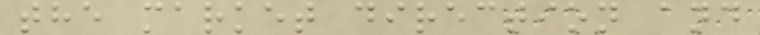the market direction and
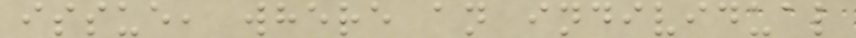issue, where an individual
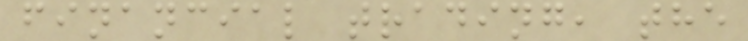financial trading, the
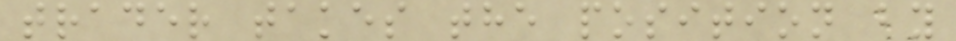trader takes the position by
